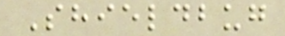Shieldbug
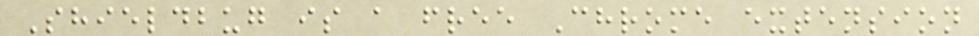Shieldbug is a free Chrome extension
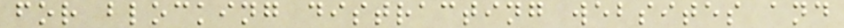for blocking distracting websites and
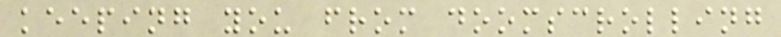keeping you from doomscrolling
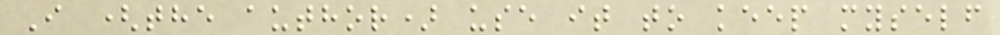I (the author) use it to keep myself
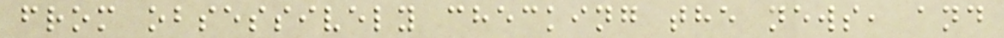from obsessively checking the news, and
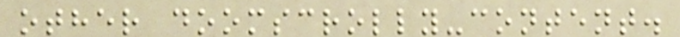other doomscrolly-content.
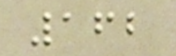162
